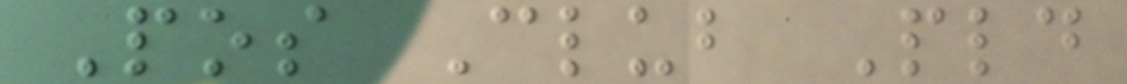Pos Club Pld
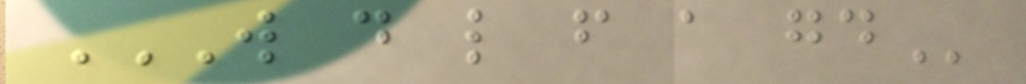W D L F A GD
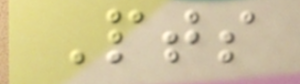Pts
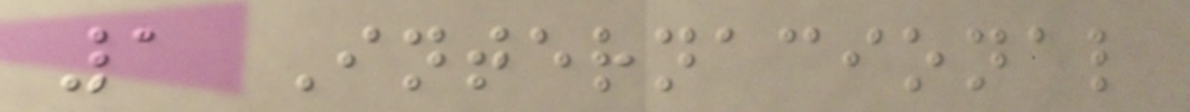1 Internacional
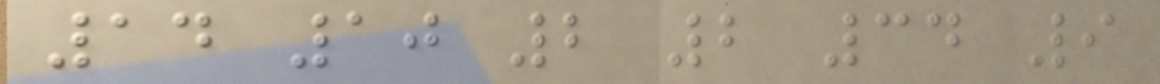14 10 2 2 34 9
